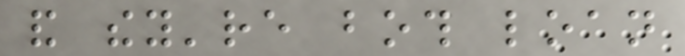and they're both loan
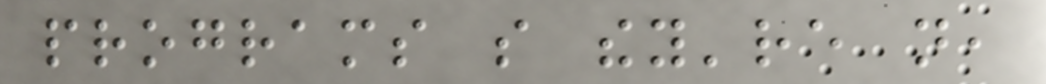programs so they're not,
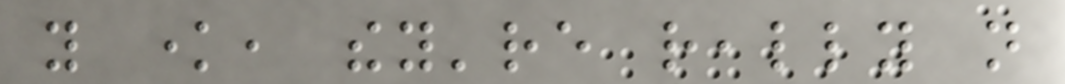you know, they're really not
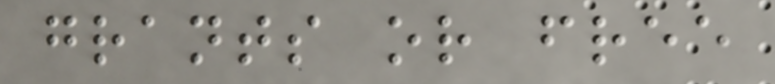grants or free
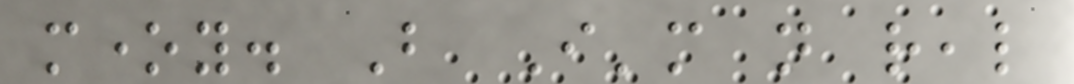money. But I'm not real
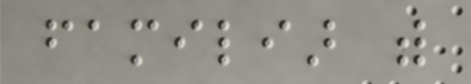familiar with
